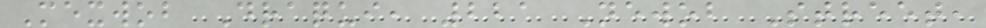Mexwob Draqui, 221 Newob Street,
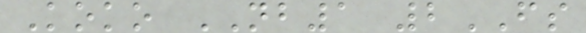Koko NB1 2FS
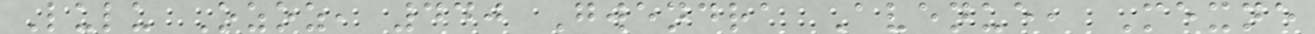Lulu Ozoz, 440 Gwendra Avenue, Mexne
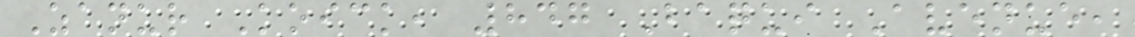Zanur Koick, 847 Baqui Avenue,
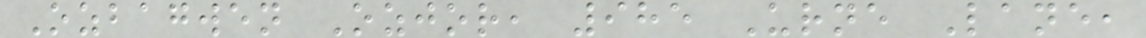Ozbagwen Ozjor, 985 Urne Lane,
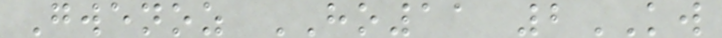Gwenoz HO11 2KW
